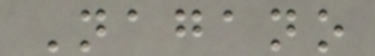Nagano
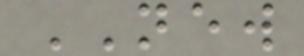NEW
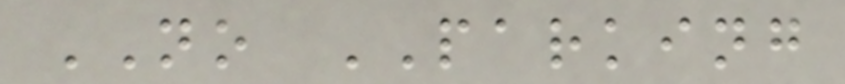NO PARKING
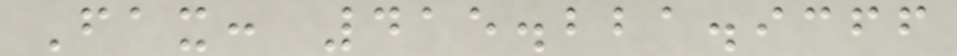Fax: 415.221.9366
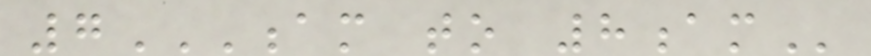7AM TO 8AM
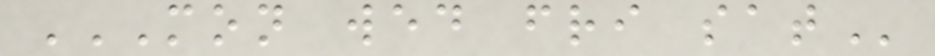MON WED FRI SAT
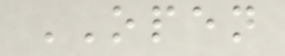OPEN
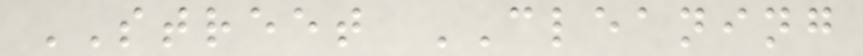STREET CLEANING
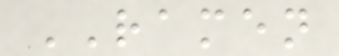RAMEN
